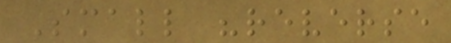Small "reverse
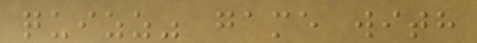quizz" game with
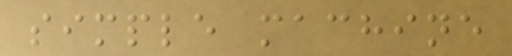simple machine
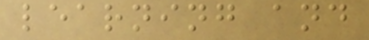learning and
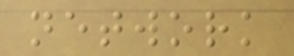network
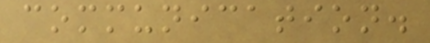communication.
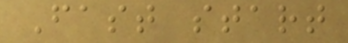Fast start
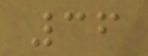36
